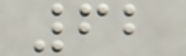62
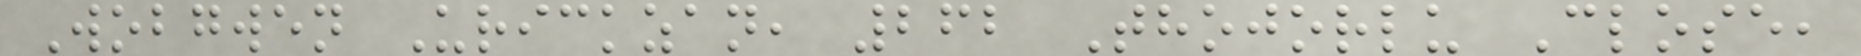Wobgwen Urickzan, 262 Thojorlu Close,
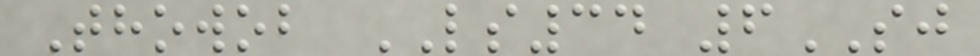Thowob LS34 6SJ
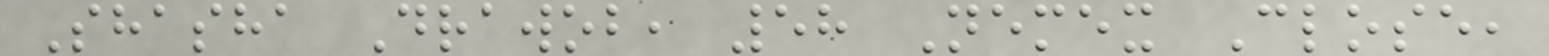Shasha Drawob, 58 Nemex Close,
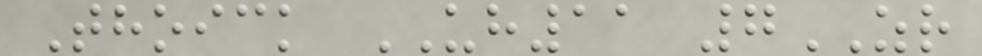Thoick UH11 7ZR
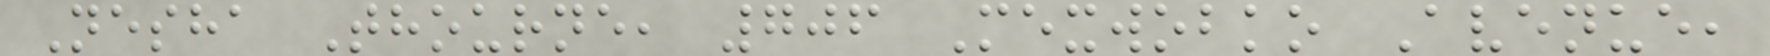Nesha Thourne, 706 Mexwobko Avenue,
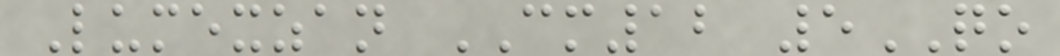Lumexzan CM12 5QO
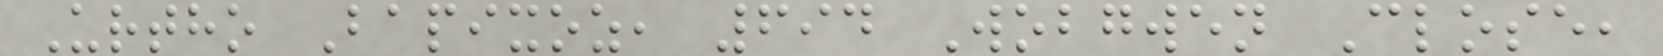Urtho Bapixoz, 694 Wobgwen Close,
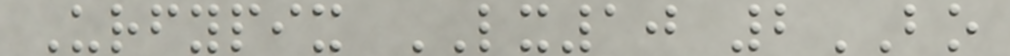Urfypix LX10 2BO
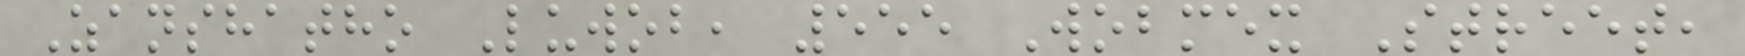Zanshatho Luwob, 555 Wobmex Street,
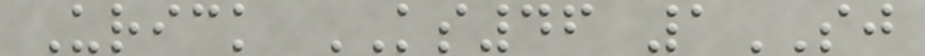Urick KS46 1SJ
